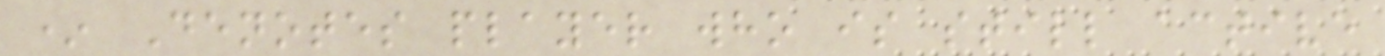* Denotes player who is still active
